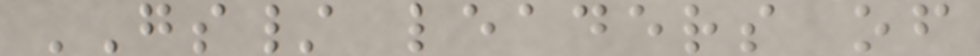GS/ leaders of
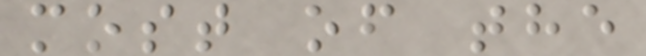most of the
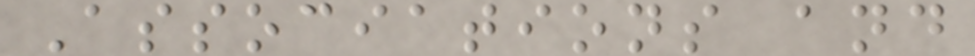Associations and
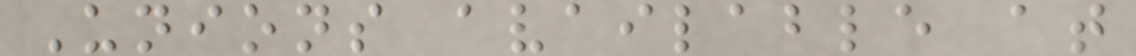Unions available at
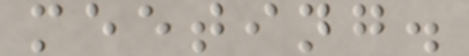meeting.
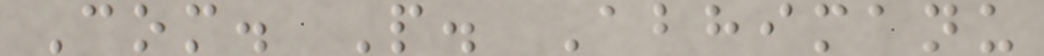Com. P. Abhimanu
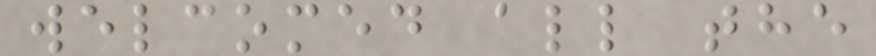welcomed all the
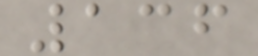136
